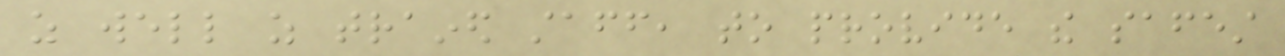as well as trained staff, to provide the safest
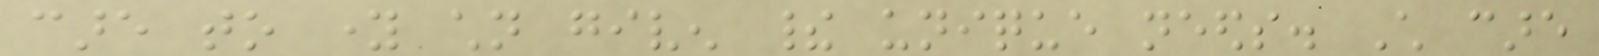care to young children given their unique needs. Child care
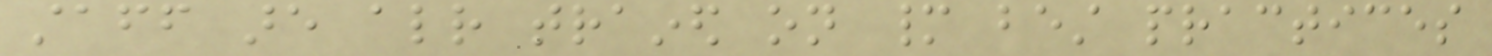staff are already trained on many best practices
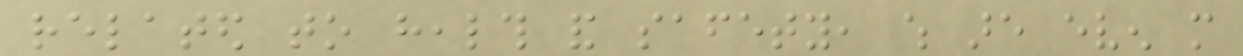related to health and safety, which are even more
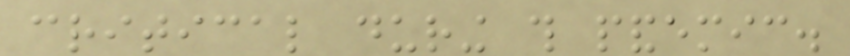critical during this pandemic.
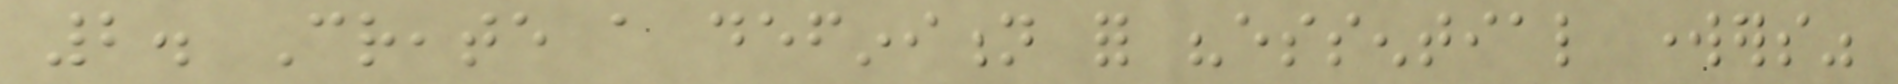2. Create a definition for "essential workers"
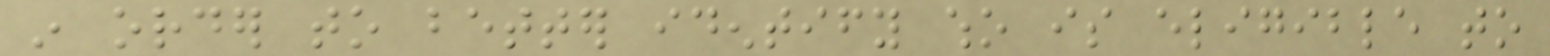in order to better identify who is eligible to
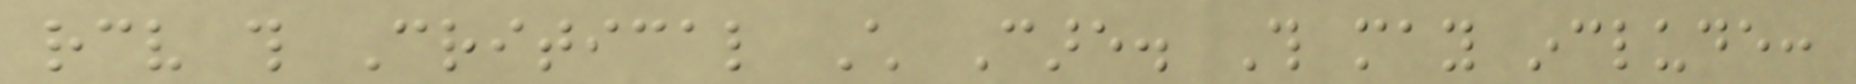receive this Critical Child Care. This may include:
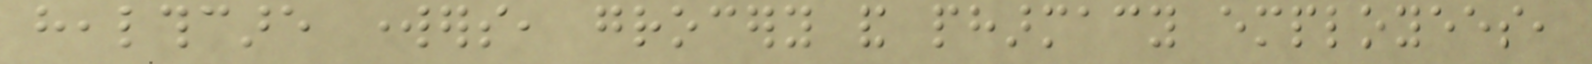healthcare workers, grocery and pharmacy employees,
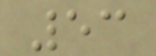53
